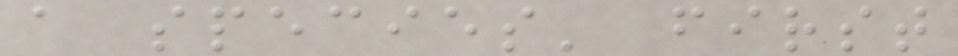a species' first
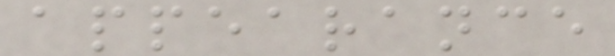appearance
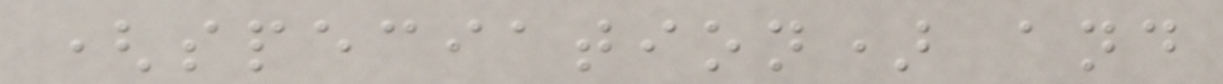(speciation) and
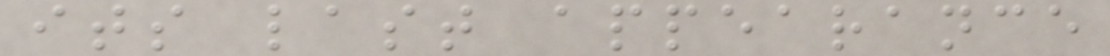its last appearance
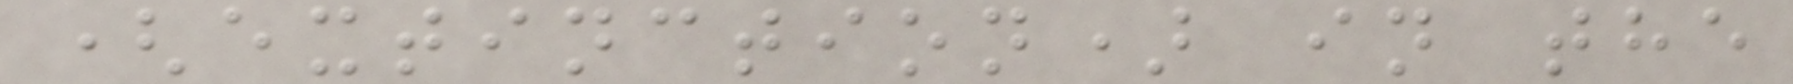(extinction) in the
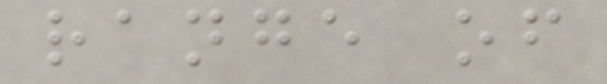range of
